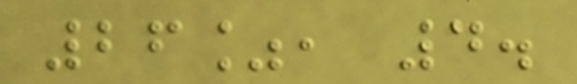26%, 4.
